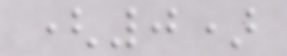(0)
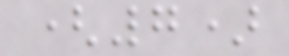(7)
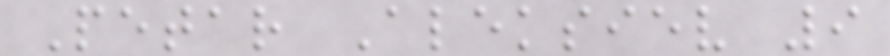Petar Aleksiev 9
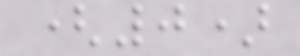(0)
